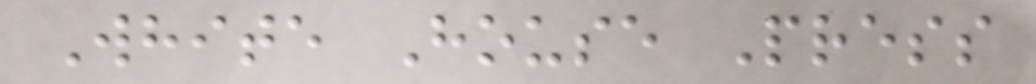White House Press
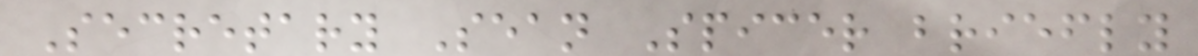Secretary Sean Spicer briefly
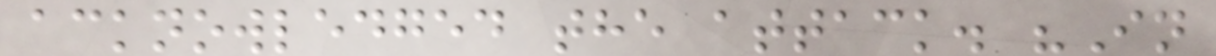acknowledged the attack. "In
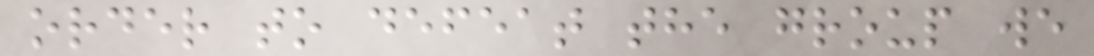order to defeat the group we
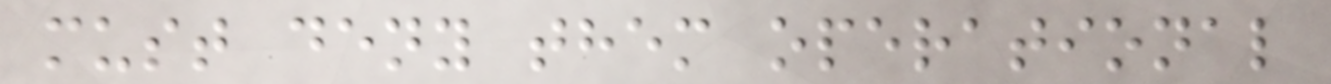must deny them operational
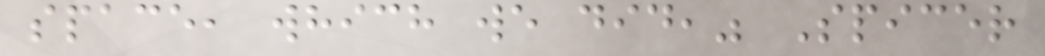space, which we did," Spicer
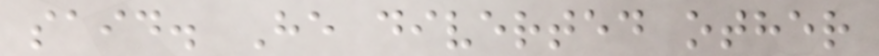said. He diverted other
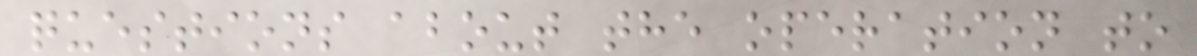questions about the operation to
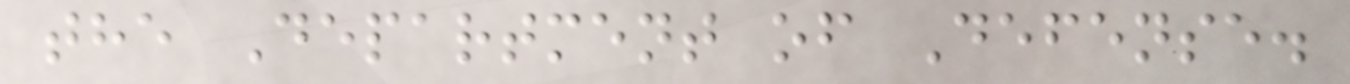the Department of Defense.
